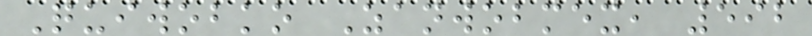Quiwobko Zanwobmex, 592
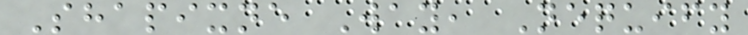Shapixne Way, Nequify
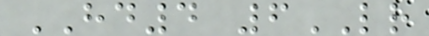HD4 6LR
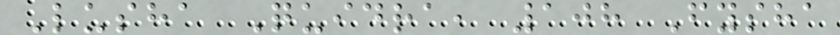Lusha Quidra, 108 Fysha
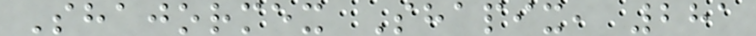Shajormex Shapix, 281
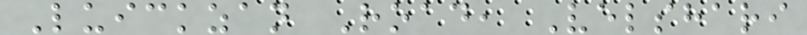Luickzan Road, Velshari
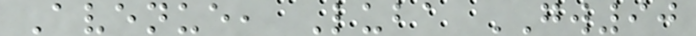Avenue, Luba GW90
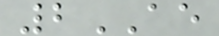2AE
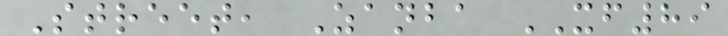Street, Zanba XF89
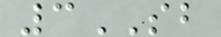3SB
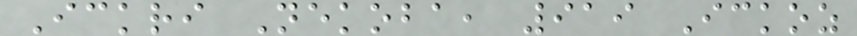Ickri Nekoba, 919 Ickoz
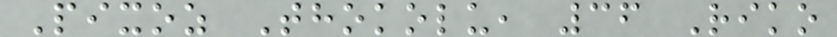Pixoz Thokolu, 36 Riko
